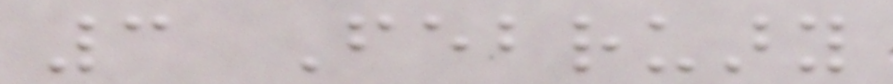3 February
